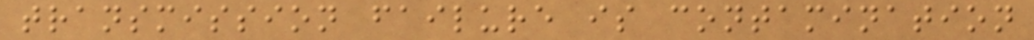transmission failure is contamination
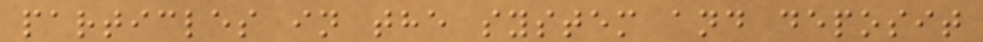particles in the system and deposit
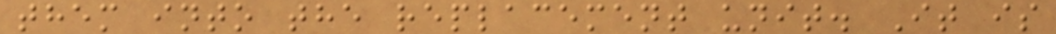them into the replacement unit. It is
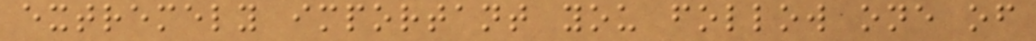extremely important you follow one of
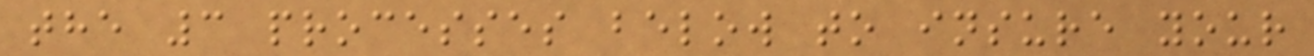the 3 processes below to insure your
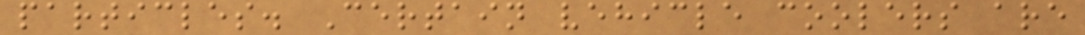particles. Certain vehicle coolers are
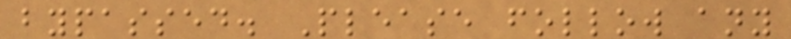bypassed. Please follow any
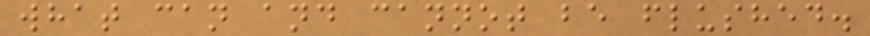what can and cannot be flushed.
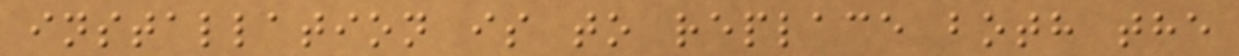installation is to replace both the
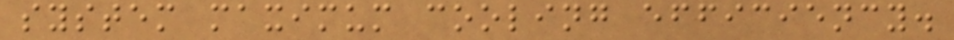system maximum cooling efficiency.
